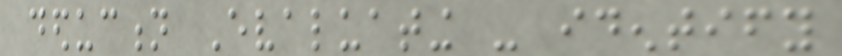deduction Evaluating - identify
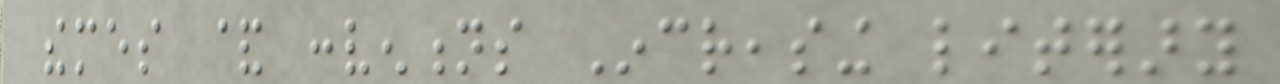themes & conventions Increasing literary
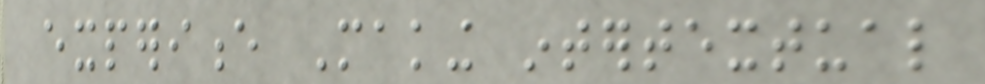experience Making intertextual
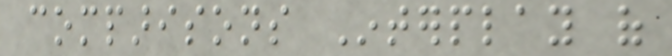comparisons Interplay of
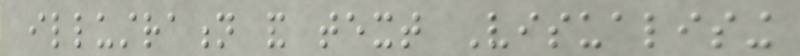illustration and text Visualising
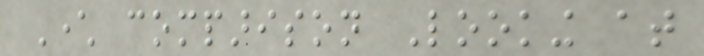Character comparison Looking at
